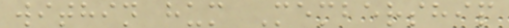within hum Membership
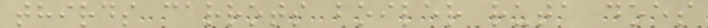thirds carrots boiler ruta does
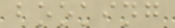booking
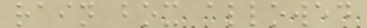rain box allowed
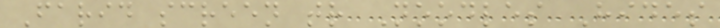Farid screen tr Noodles Hides
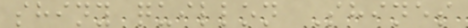shiny quillon Shines
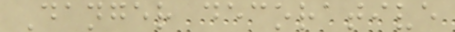Danger decorative
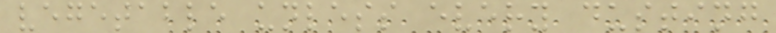vegetable unless every dusting
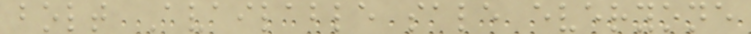bolt Available sale everyone
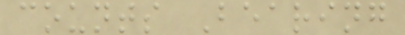counts Bearing
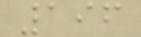196
